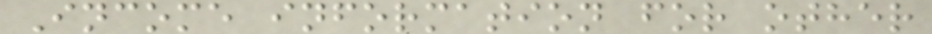Income information for other
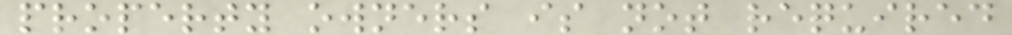property owners is not required
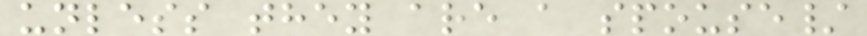unless they are a spouse/
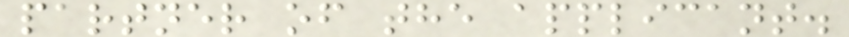partner of the applicant.
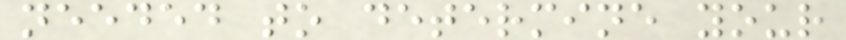needed to determine your
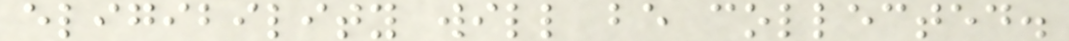eligibility will be collected.
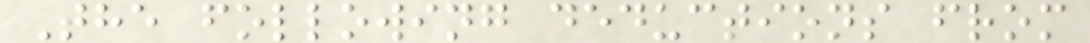The following deductions from
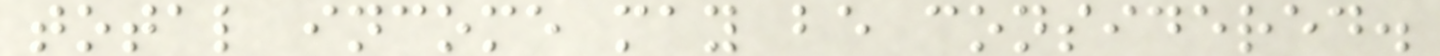total income may be considered.
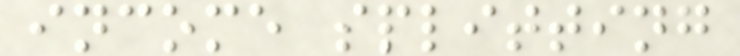income splitting
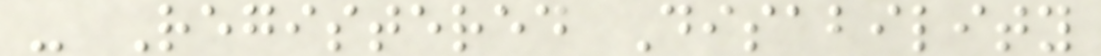- Registered Disability
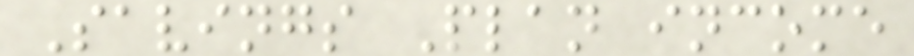Savings Plan income
